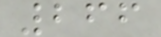266
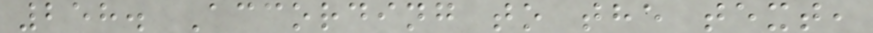258. According to the text,
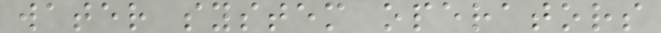water system operators
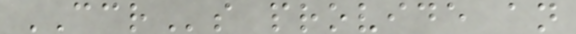CCRs provide an
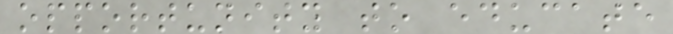opportunity to educate
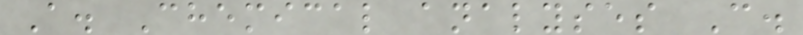A. Chemical analyses C.
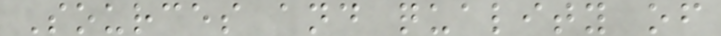Sources and quality of
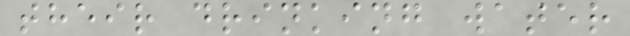their drinking water
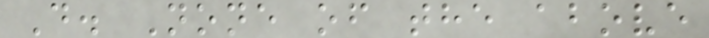D. None of the above
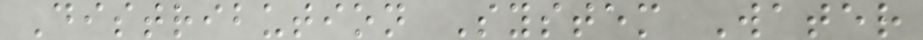Distribution System Water
